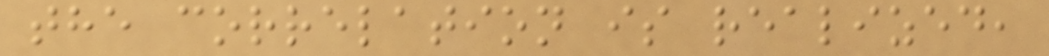the correlation is realized,
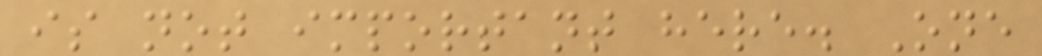is not important here. One
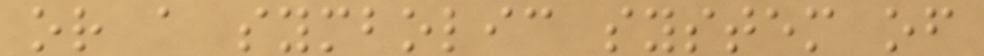or a symbolic system of
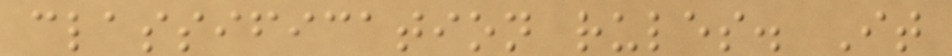classification rules. It
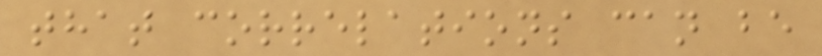that correlations can be
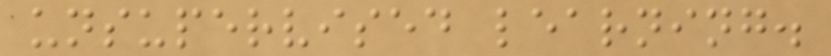unsupervised learning.
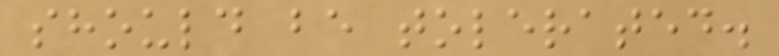should be tolerated.
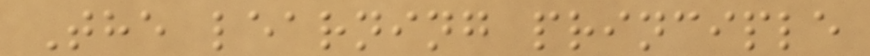The learning principle
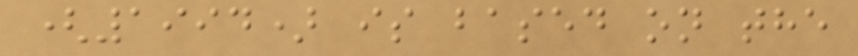(1994) is based on the
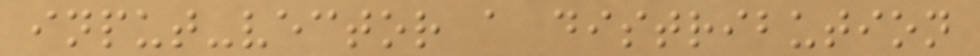input-vector a distribution
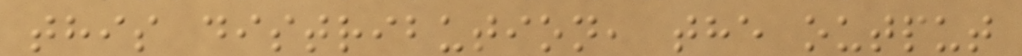this distribution, the output
